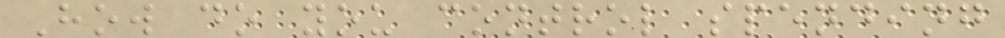How do you control spending
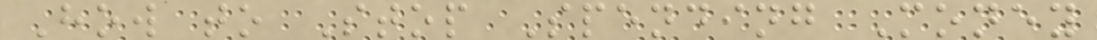How to Stop Spending Money
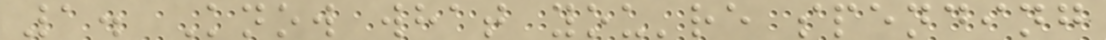1. Know what you're spending
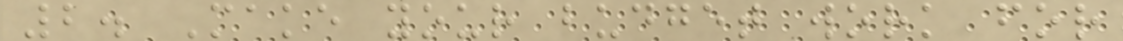2. Make your budget work for
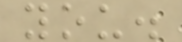you.
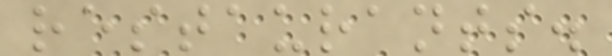restaurants.
